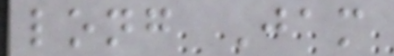long Jam
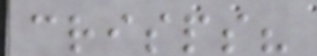crisps?
